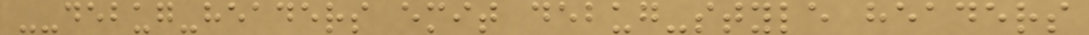--debug-headers emit debug-style headers
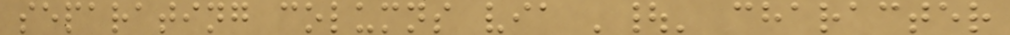separating columns via '|' character
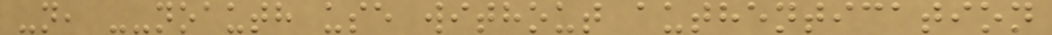-n, --noauth use without authentication
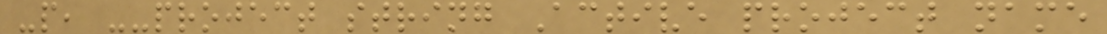-p, --project string Active project name
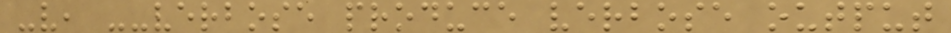-v, --verbose produce verbose output
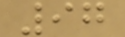97
